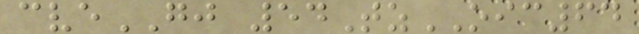cveGJ 54TzOIC64
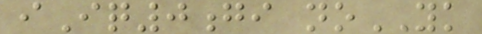iIq0gi noYK
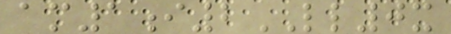am1i2LL0x
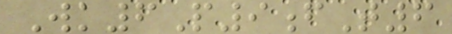Wk6P9fT6
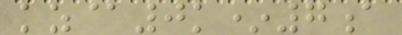kz@0k*7a
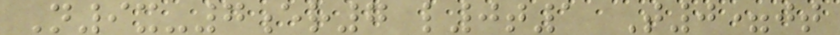N9x-7er7 l0t1 T0=jt
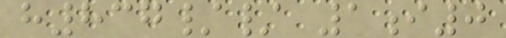h837// 1i0
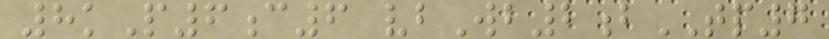8kP6c6 vbWb2bTP7
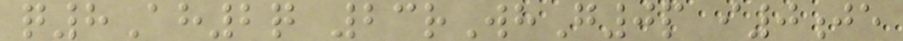q8Ah2q 23rWhG0p i0je
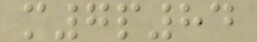m7p84
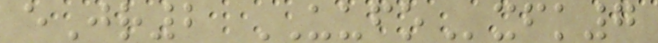eJr2 UUFOxfk7
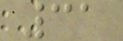31
